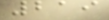219
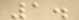1.
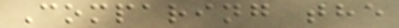Comparing the
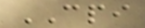CPI
